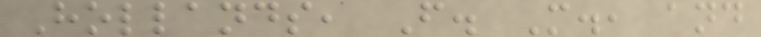Hollands, F. M., and
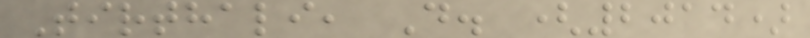Tirthali, D. (2014)
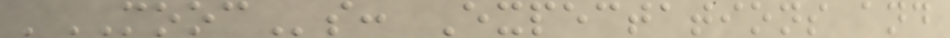'MOOCs: Expectations and
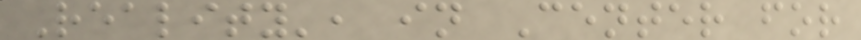Reality', in Center for
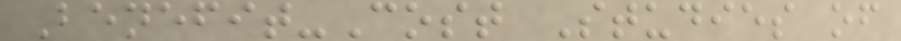Benefit-Cost Studies of
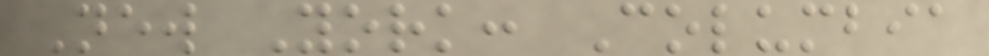New York: Columbia
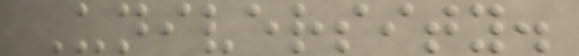University.
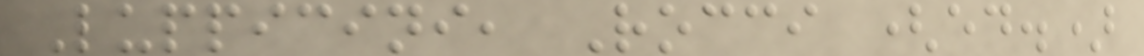Luppicini, Rocci (ed.)
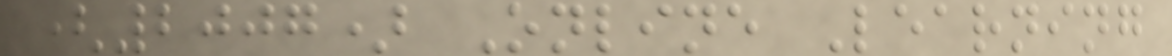(2007) Online Learning
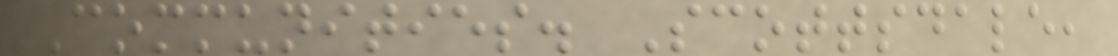Communities. Scottsdale,
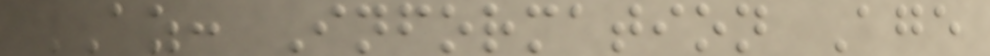AZ: Information Age
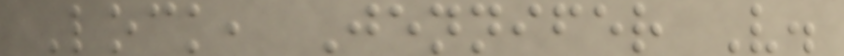Lock, Jennifer V.
